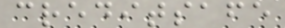creditsafe
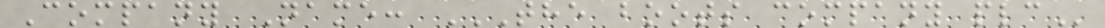Company Name: THE BOOTS COMPANY PLC
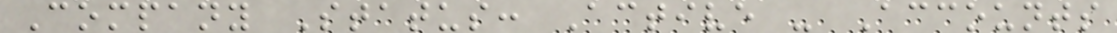Company Status: Active - Accounts
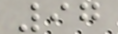97
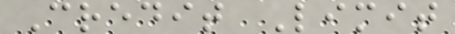Credit Limit
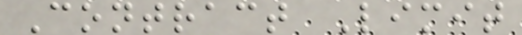Contract Limit
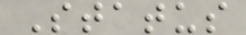Status
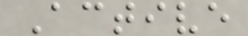Active
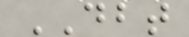DBT
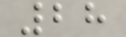28
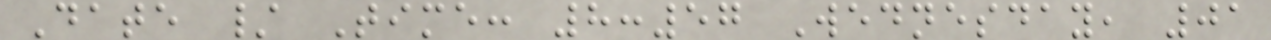Date / Time: 8:57 Wednesday, 01
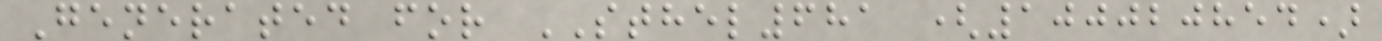Generated for STHEL681 (100020854)
